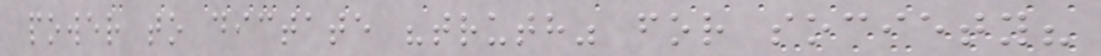power to dictate "truth" for society?
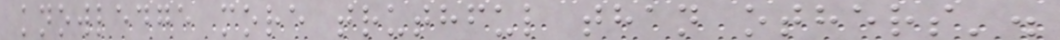knowledge more truthful than others'.
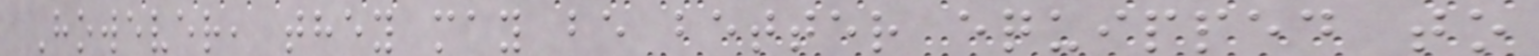However, they may be better equipped to
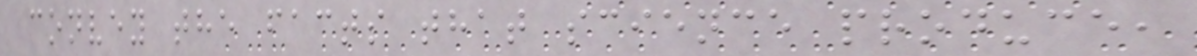convey the facts that science produce,
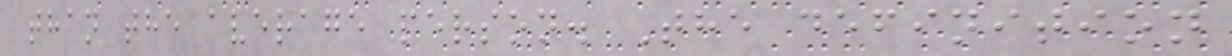than the average person. The definition
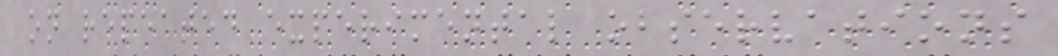on repeated experimental observations
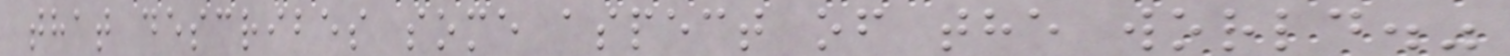that describes some aspect of the world."
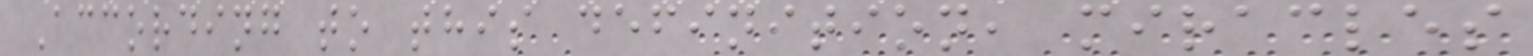According to this definition, miracles
